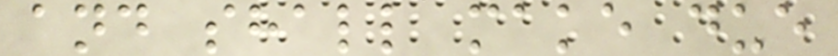and shall make due
